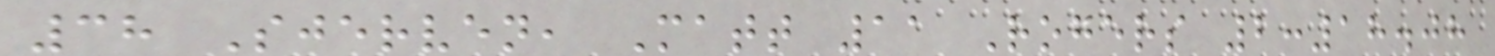38 Sjerven, Matt 11 Rogers 2:18.08
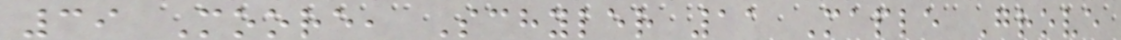39 Moore, Schyler 11 Maple Grove
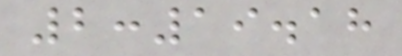2:19.18
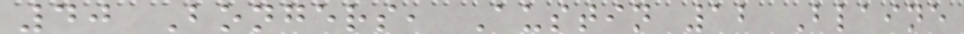40 Bongers, Austin 12 Blaine
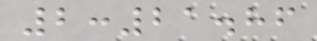2:21.86
